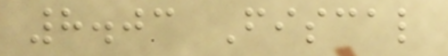8.03 Fiscal
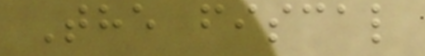The fiscal
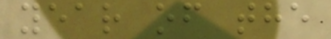year of the
